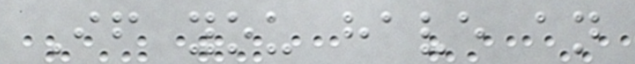If you have an
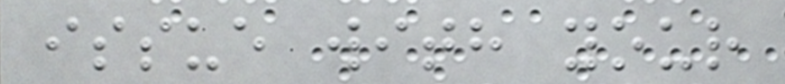issue with your
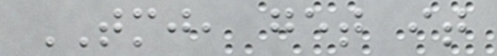TMJ, get it
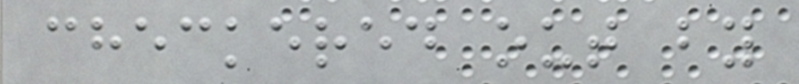checkered out by
